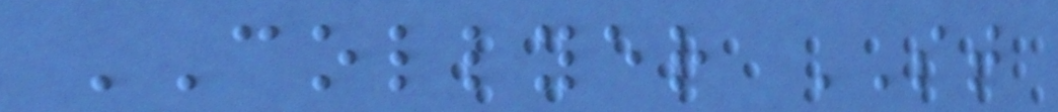COLLYER ST
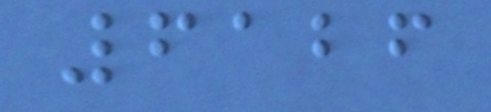6126
